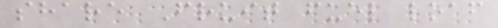share Fruit fuel loaf
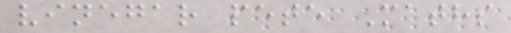vinegar pete Maths
